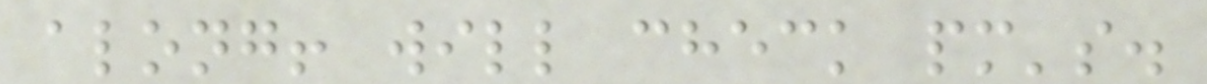along! will check pm's.
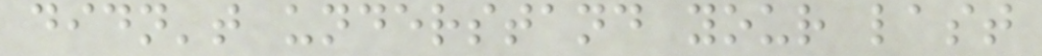didn't understand your last
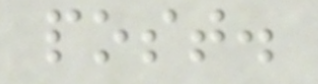post.
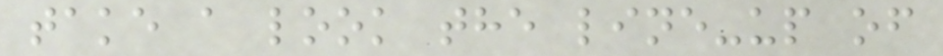take a look the line-up of
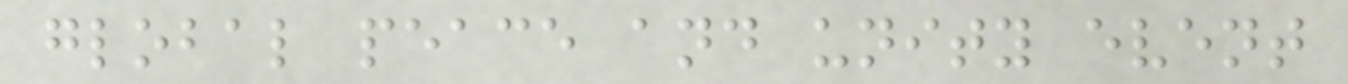global peace and unity event
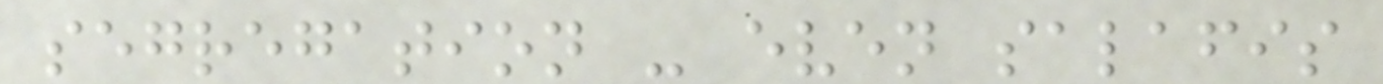segregation - even salafis
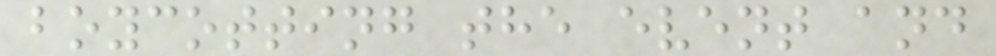boycotting the event and
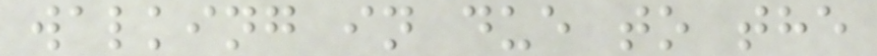walking in due to the
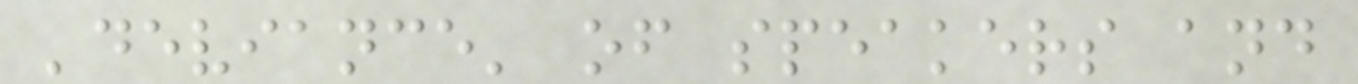'deviance' of speakers and
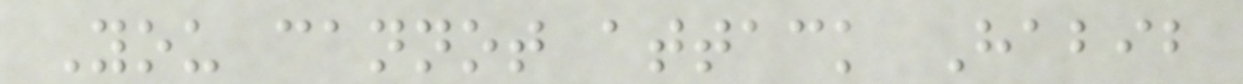You cannot attack Habib
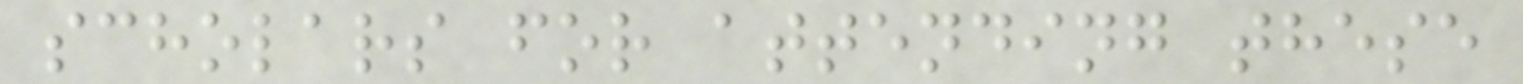scholars for attending these
